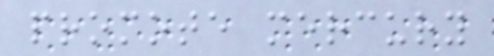promote mercury
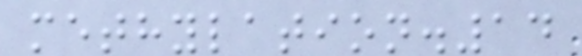methylation.14
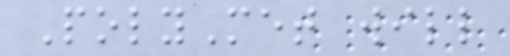PolyMet will
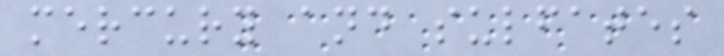mercury and sulfates
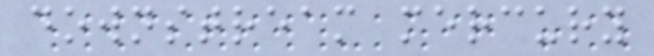downstream mercury
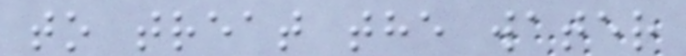to treat the water
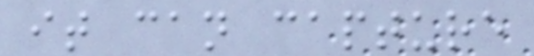it can capture
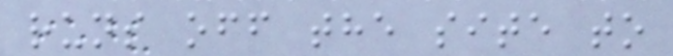runs off the site to
